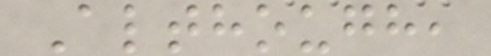Although,
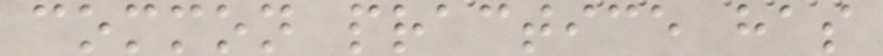common practice has
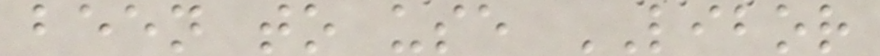been to use LIBOR
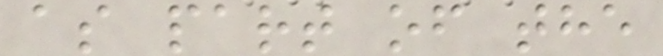as part of the
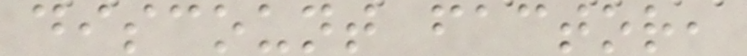discount factor,
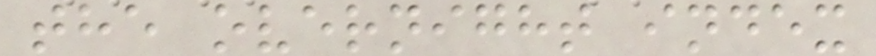the overnight index
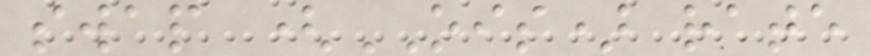swap (OIS) rate
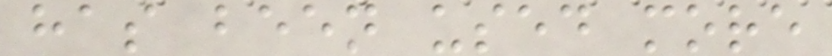has been used more
